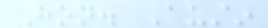Hon. Austin
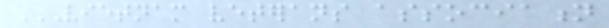VIETNAM VETERANS ASSOCIATION
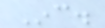Inc.
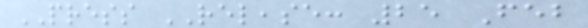PRESS RELEASE: 25 Feb
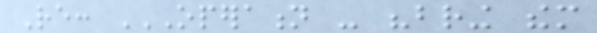Re: OPERATION - "BRING THEM
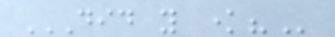DID YOU KNOW?
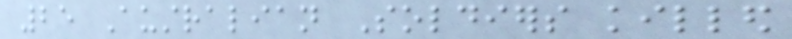25 Australian Soldiers killed
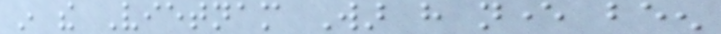in the Vietnam War have never been
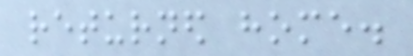returned home.
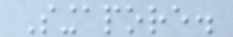Singapore.
